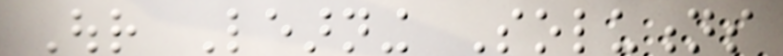Our Learning Solutions
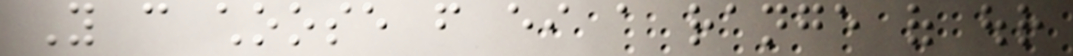You can choose from either a range of our
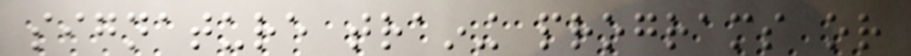signature training programs or
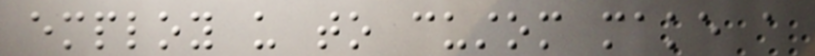employ us to custom make a
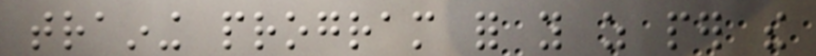training program for you as per the
